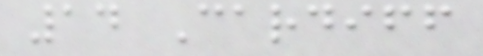14 Cardiff
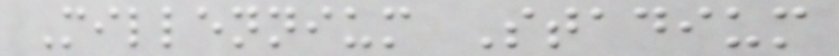Millennium Stadium
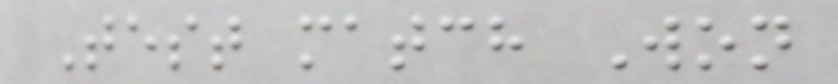Test match Won
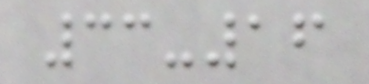33-16
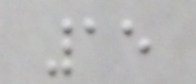15
